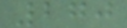270
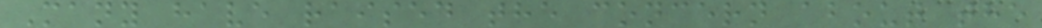Many have raised the concern about the
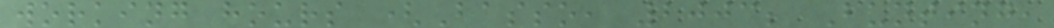working hours (Basso, 2003; Bunting,
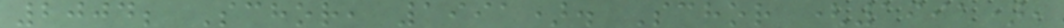2004; Schor, 1991). Schor (1991),
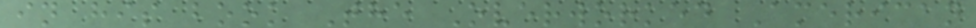in his book The Overworked American
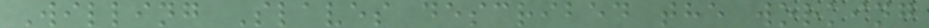Willing Slaves described the working
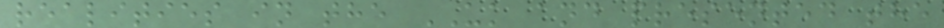realities in the UK and presented the
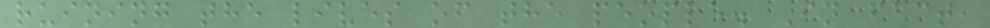ruining the lives of the people. In fact,
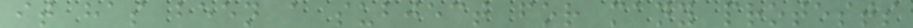it has been a subject for many protests
